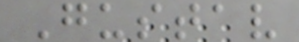Gustav
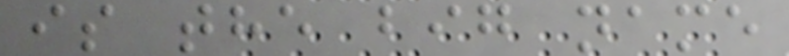is the big name
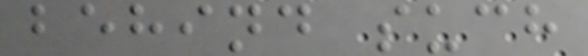behind such
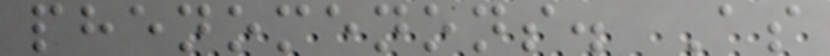phenomenons. As
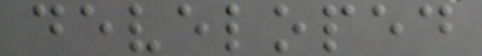developed
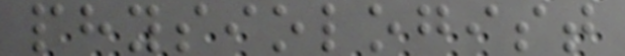physiologist
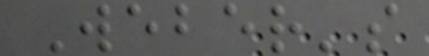Weber's
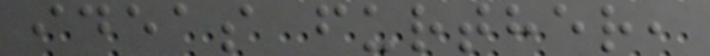ideas further,
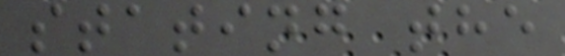stating the
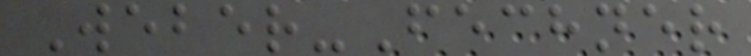Weber-Fechner
